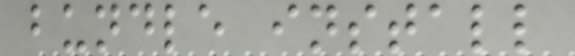bundle install
